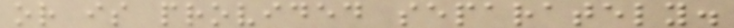or is provided separately.
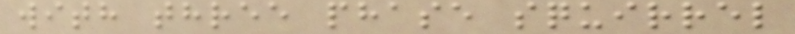with three phase squirrel
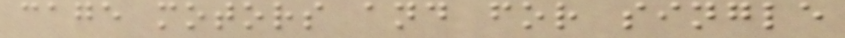cage motors and for single
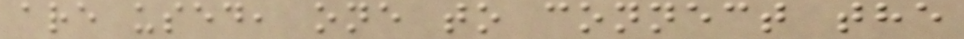are used, one to connect the
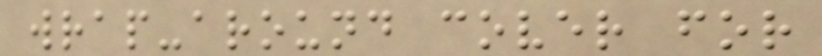wrap-around cover for
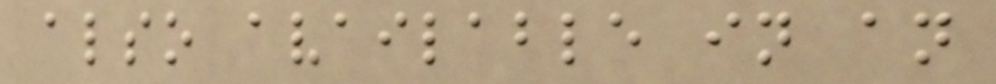also available in an
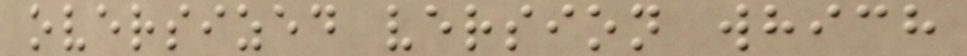oversized version which
